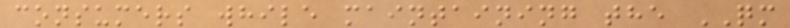consumers while maintaining the QM
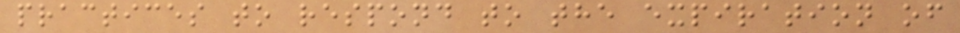practices to respond to the expiration of
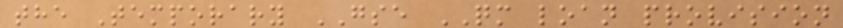the Temporary GSE QM loan provision
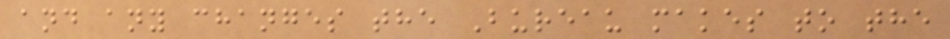and any changes the Bureau makes to the
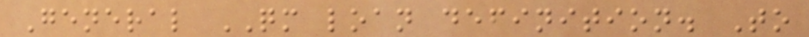General QM loan definition. To
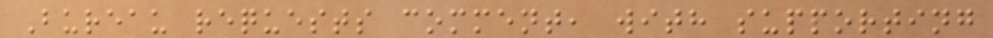Bureau requests comment, with supporting
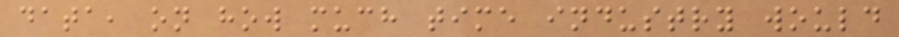data, on how much time industry would
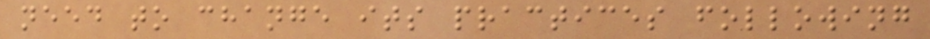need to change its practices following
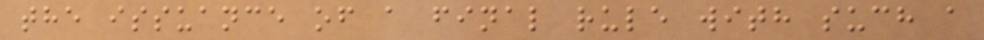the issuance of a final rule with such a
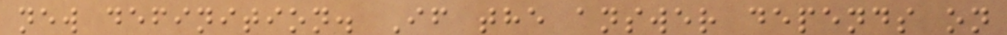new definition. If the answer depends on
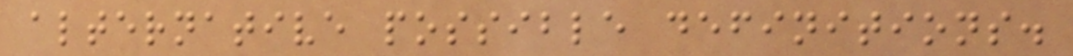alternative possible definitions.
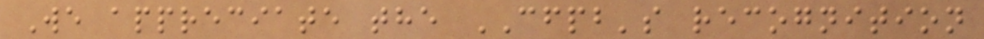We appreciate the CFPB's recognition
